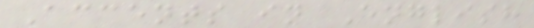Accents in English
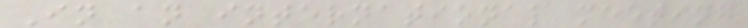In an international meeting
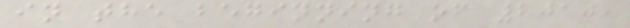in the beginning of 2010,
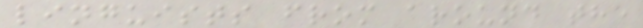linguists from around the
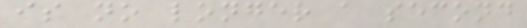is no longer a second
